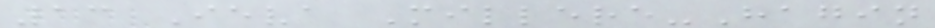13 Ieva Millere-Hagin
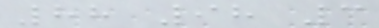88 98 3
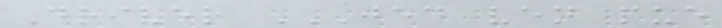Driver JED VEN PUE
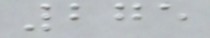275
